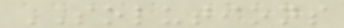SOLUTIONS
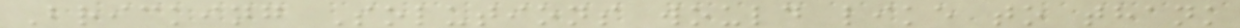Bricking Solutions would like to thank
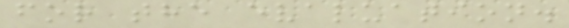for the evaluation.
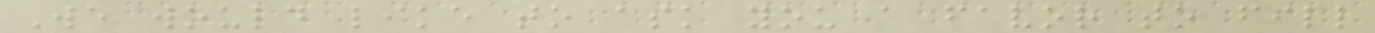We would like to ask you a favor to fill
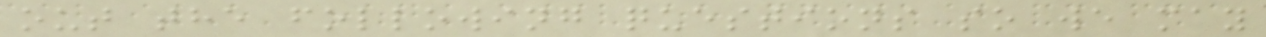out the following questions so we may
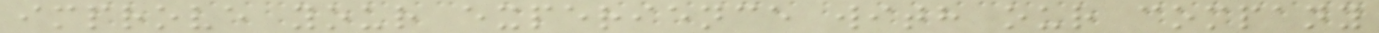improve your experience with our company
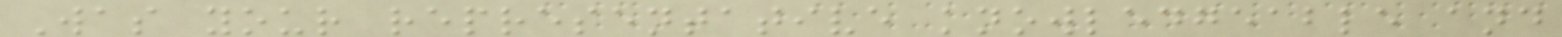Was your representative knowledgeable and
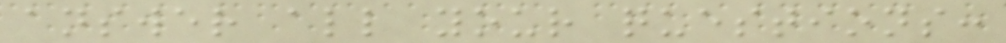answer all your questions:
